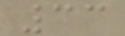33
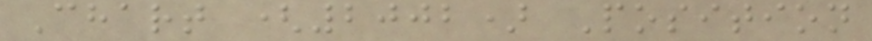Chart (2002) Position
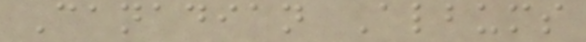Canadian Albums
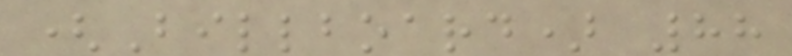(Billboard) 88
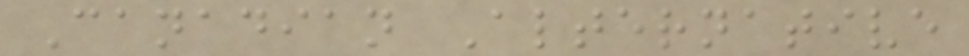Canadian Alternative
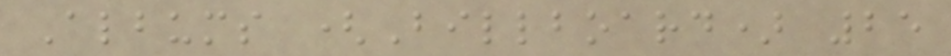Albums (Billboard) 25
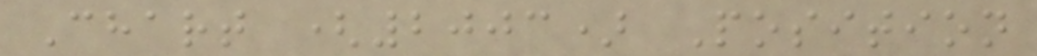Chart (2003) Position
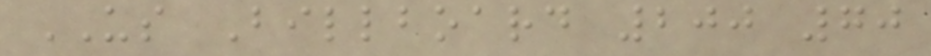US Billboard 200 70
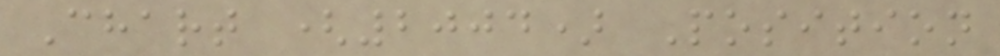Chart (2004) Position
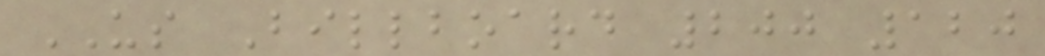US Billboard 200 120
